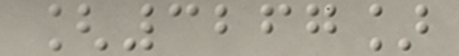[3267]
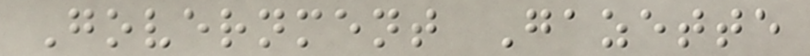Government Gazette
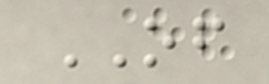OF
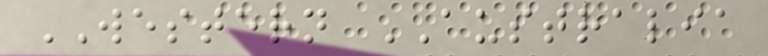WESTERN AUSTRALIA
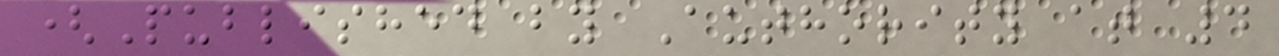(Published by Authority at 4
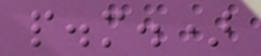p.m.)
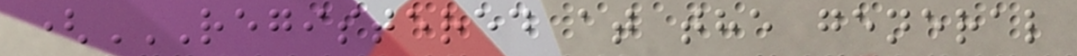(REGISTERED AT THE GENERAL
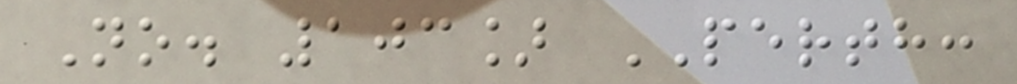No. 103] PERTH:
